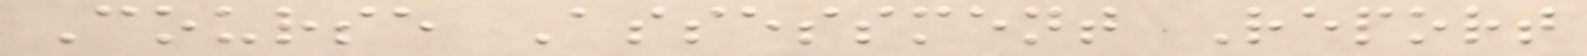Course Assessment Report
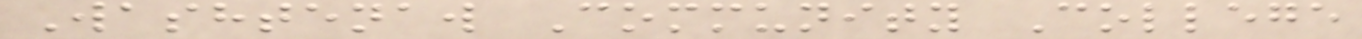Washtenaw Community College
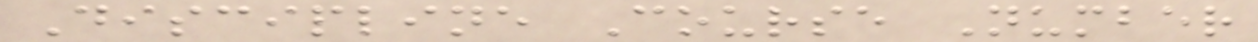Discipline Course Number
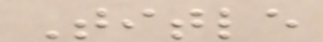Title
